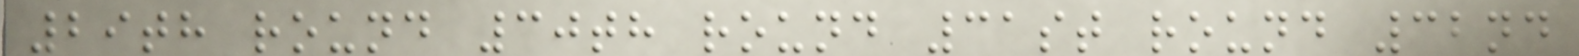29th round 30th round 31st round 32nd
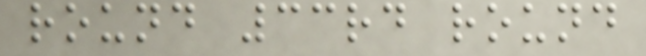round 33rd round
